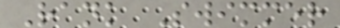Rank Swimmer
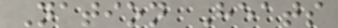Nation Heats
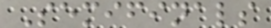Semifinals
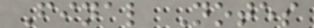Final Notes
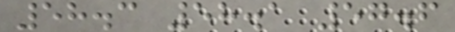58.3 58.1 57.6
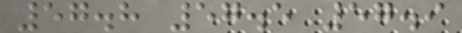57.8 57.5 57.9
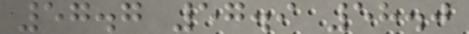57.7 57.9 58.0
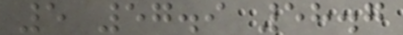5 57.9 58.7
